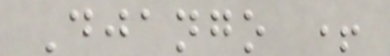Django +
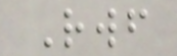Rwf
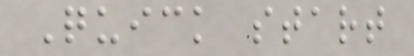Quick start
